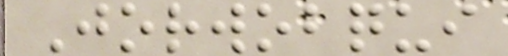Jorwobqui
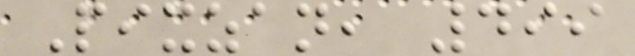Pixzan, 499
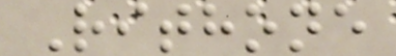Rithone
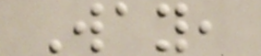Way,
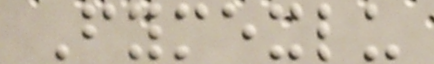Fymexlu
